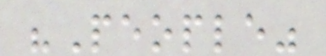"People"
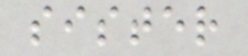sister
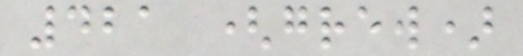421 (grew)
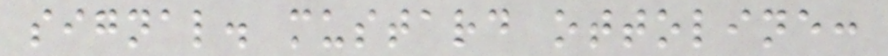signal. mustard ottoline:
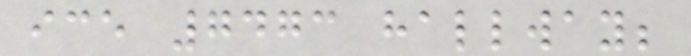ice 7473 hallway;
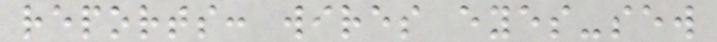reports: wires eyes-sew
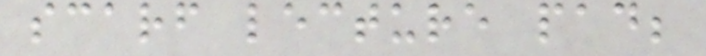scarf lecture pad;
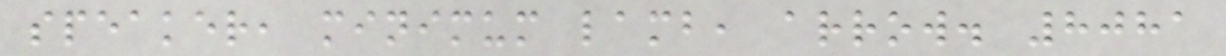speaker, minimum lamb, arrow. 8081
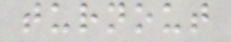turnout
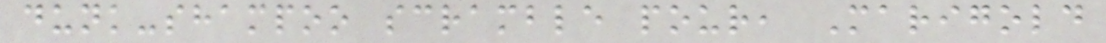dunk-shampoo scramble pour, Marigold
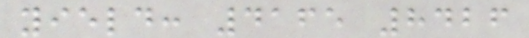yield: 4165 8426
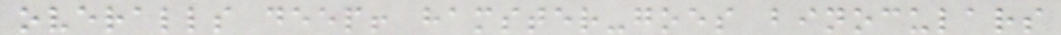overalls deep! hamster-goes binoculars
